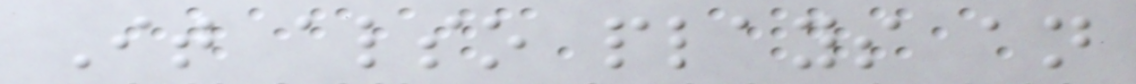It also plays an
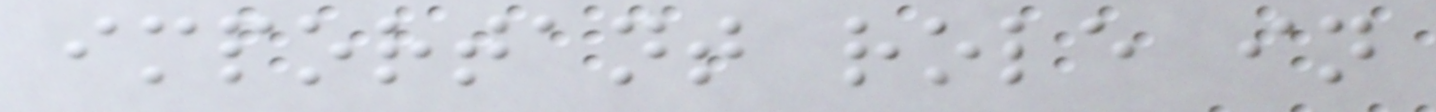important role in
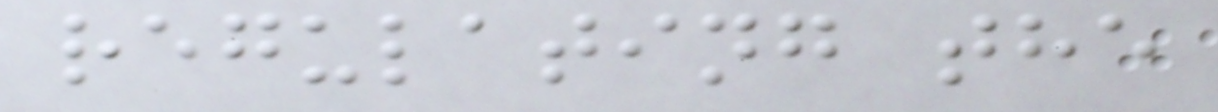regulating the
